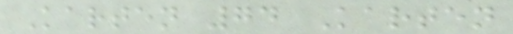Karten 74 Karten
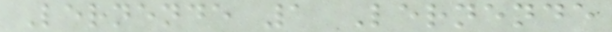Lernende 1 Lernende
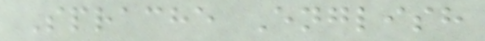Sprache English
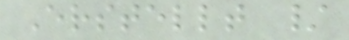Erstellt /
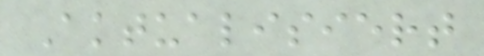Aktualisiert
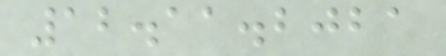12.11.2021
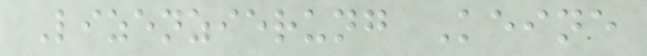Lizenzierung Keine
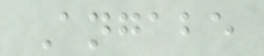Angabe
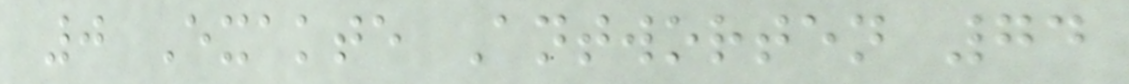0 Exakte Antworten 74
